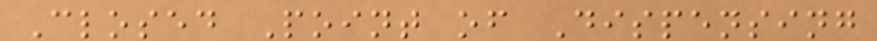Closed Point of Dispensing
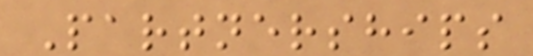Partnerships
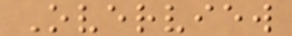Overview
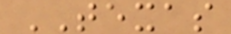TEXAS
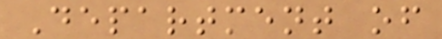Department of
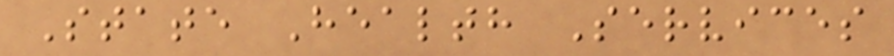State Health Services
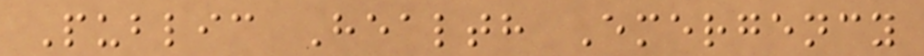Public Health Emergency
